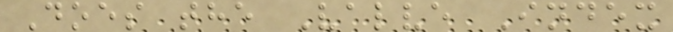Does the Valve Index
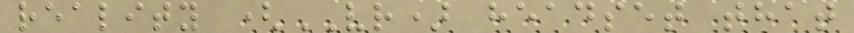reality (VR) headset that
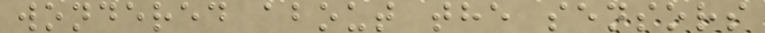wondered about the sensors
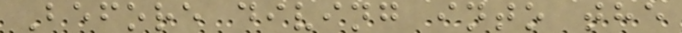Before diving into the
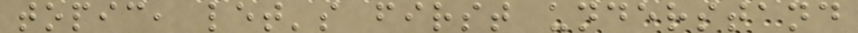topic, let's first understand
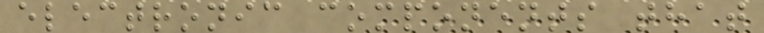electronic components that
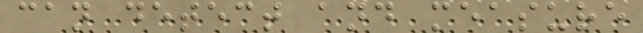can detect and measure
